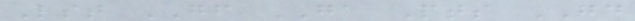Lst GF GA Pts GD
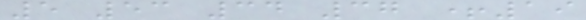5 53 34 37 +19
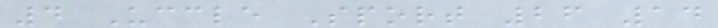4 Uccle Sport 26 14
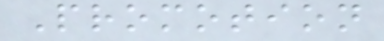Promotion
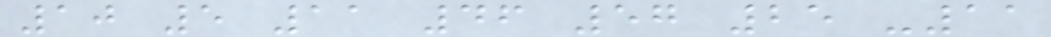10 5 11 46 57 25 -11
